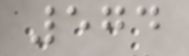574
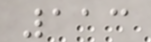113
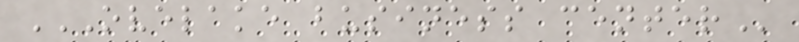OVELAKE BUSINESS CENTER
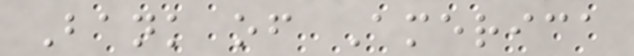Bank of America
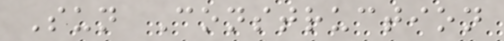Sun Construction
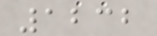1232
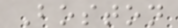Boston
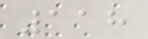118
